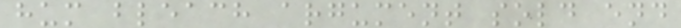hum bleach argument sold end
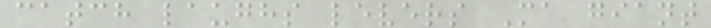catch laughs levers Ma giant
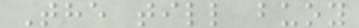The till buoy
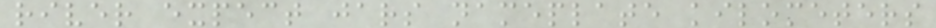river expect jars nameplate kilometers
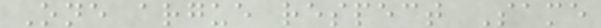One argue respect Same
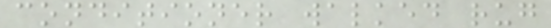conditioner walked rug
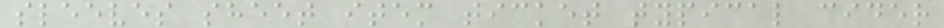sleeves sheet item ticket typical cider
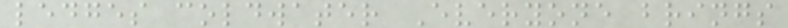ledges coldwater Everyone brings
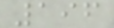196
